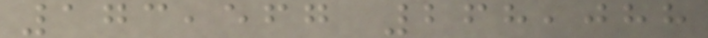173,567 268,088
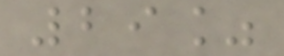29%
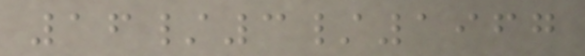16/3/1967
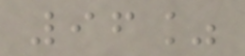96%
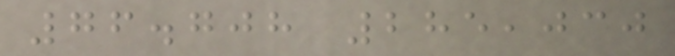76.708 285,030
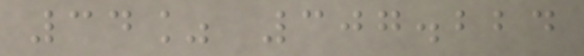34% 307.224
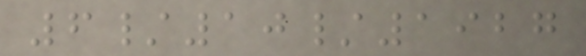6/10/1927
